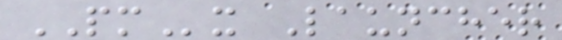PMx Launcher
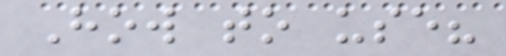How to use?
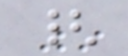{
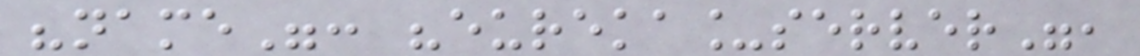"name": "eureka_server",
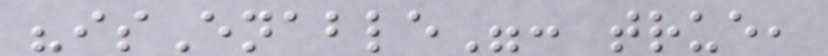"isEnable": true,
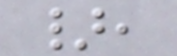},
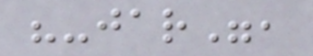"-jar",
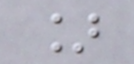]
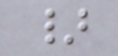}
